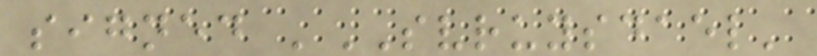signed 'SVRUYSDAEL'
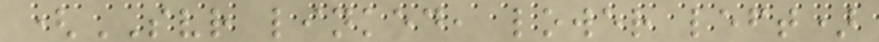(SVR linked, lower left)
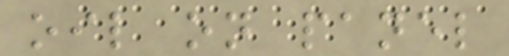oil on panel
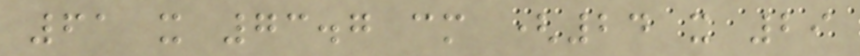61 x 73.7 cm (24 x 29
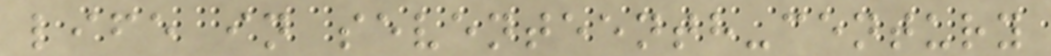life in seventeenth-century
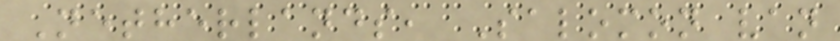Netherlands, Salomon van
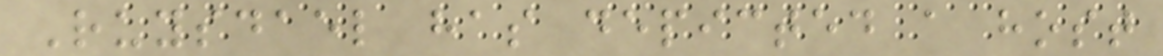Ruysdael has depicted a host
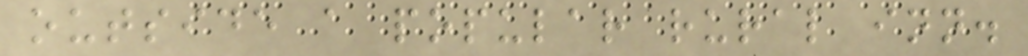outside a popular rural inn.
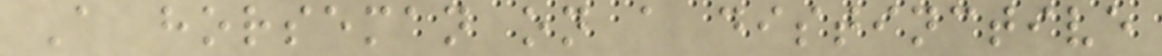A horseman on a distinctive
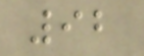92
